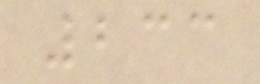233
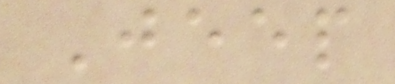Jeep
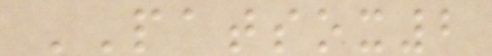PATSOX2
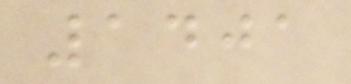1401
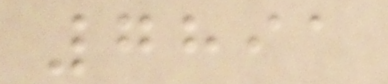7891
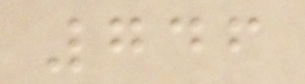746
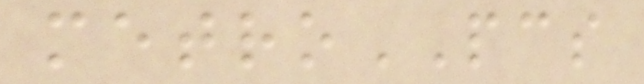metroPCS
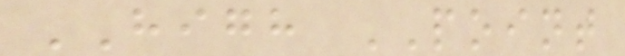HIGH POINT
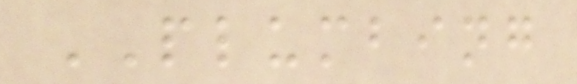PLUMBING
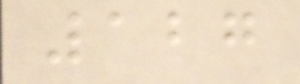127
